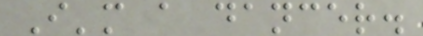I'm a dancer.
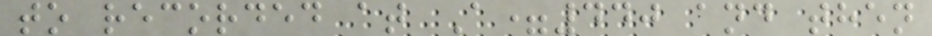to recorded at A=440 and then
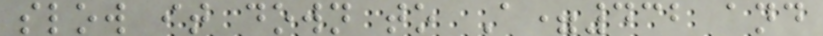slow it down to A=432 and
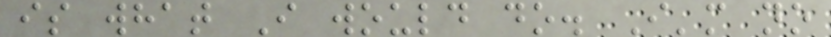is what I would do. I'm no
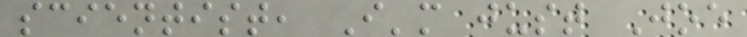scientist, I'm just Joe
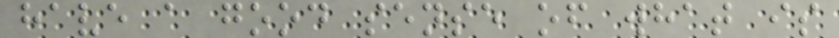have a good sense of what is
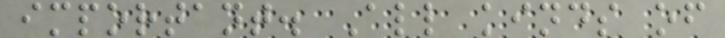important. All kinds of
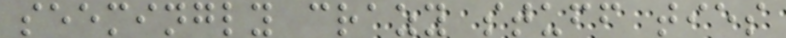seemingly crazy stuff ties
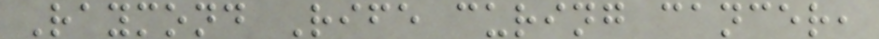Raymond Rife curing cancer,
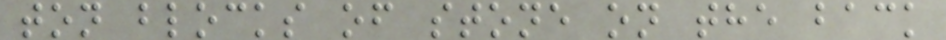ton blocks of stone on the back
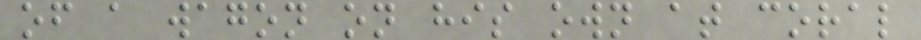of a wagon on his own at coral
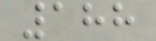188
